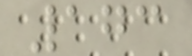173
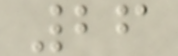26
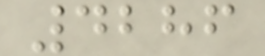4286
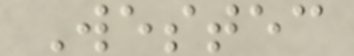Westec
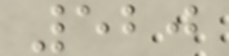520
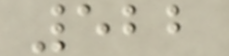522
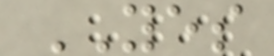YES
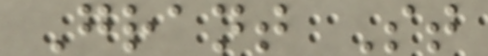Grant St
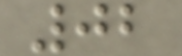02
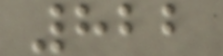822
